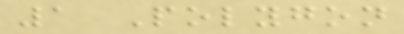1 Polygon
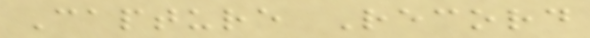Capture Record
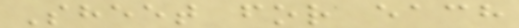Sheet for each
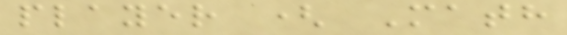player ( Math
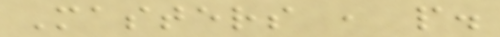Masters , p.
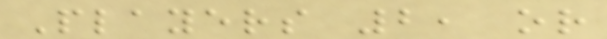Players 2, or
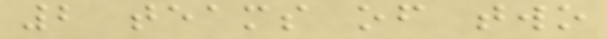2 teams of two
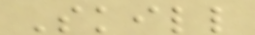Skill
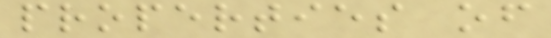properties of
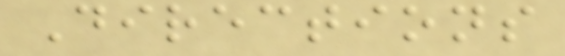Directions
